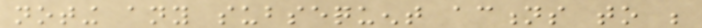noting any subsequent actions to be
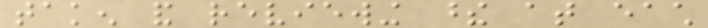taken and reviewing these at each
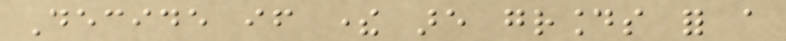Decide if there are grounds for a
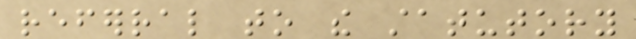referral to the statutory
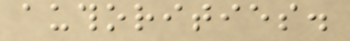authorities.
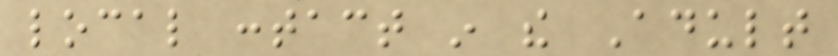local contact in the Adult
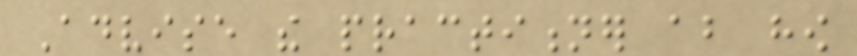Advise the practitioner about how
